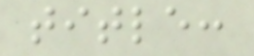title:
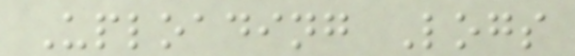Uploading Logs
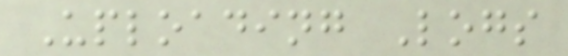Uploading Logs
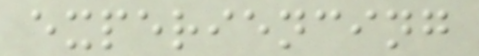experiencing
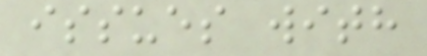issues with
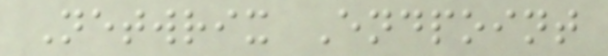Netwrix Endpoint
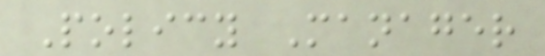Policy Manager
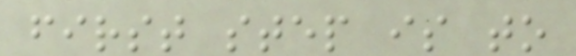first step is to
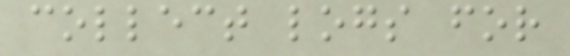collect logs for
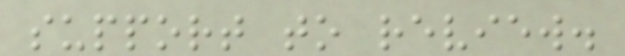support to review.
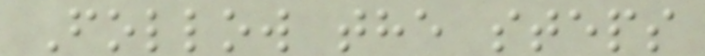Follow the steps
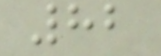82
